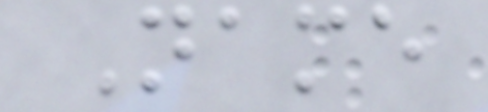Name
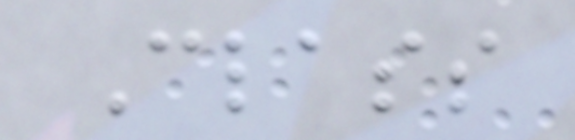Class
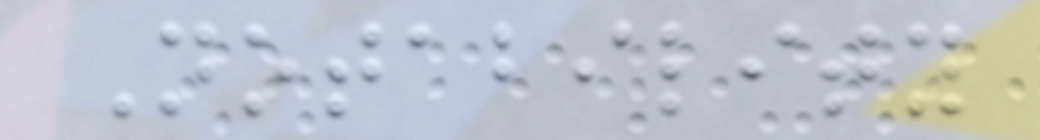Notability
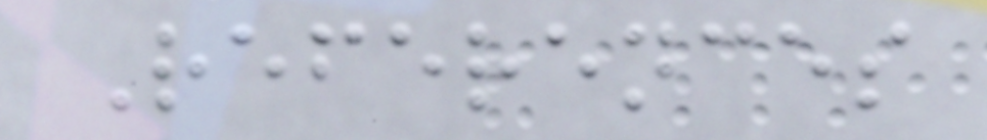References
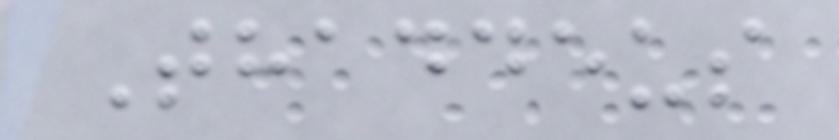Thaddeus
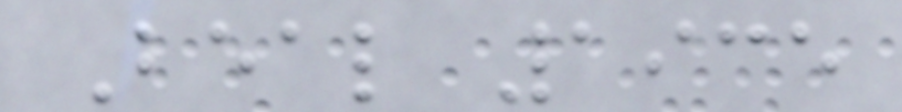Beal 1935
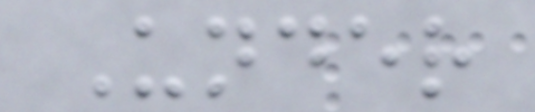Under
